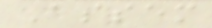Assem
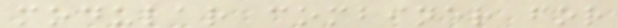modular combiner for
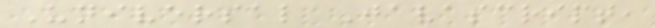Universal Javascript,
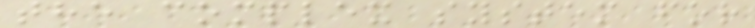the complex system for
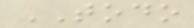TODO
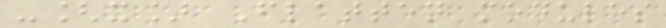-[x] Flatten modules
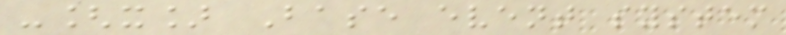-[x] Base event system
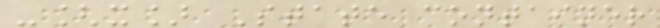-[x] State container
